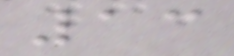13
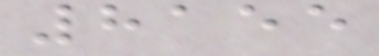8155
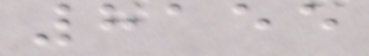8155
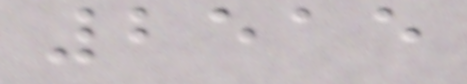2515
